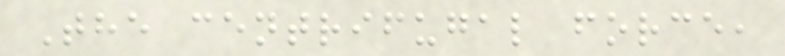The centrifugal force,
